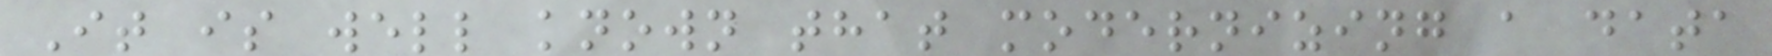It is well known that modernizing a data
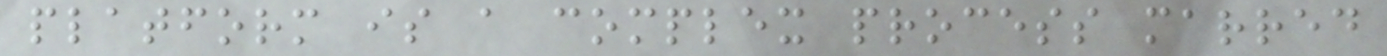platform is a complex process marred
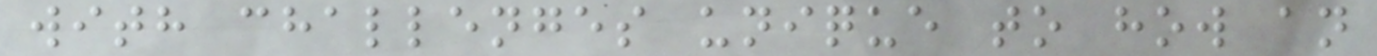with challenges unique to how an
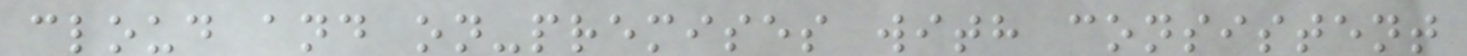cloud and on-premises with consistent
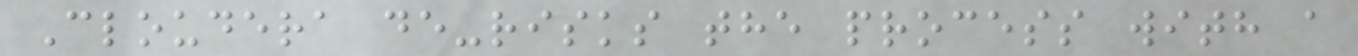Cloudera de-risks the process with a
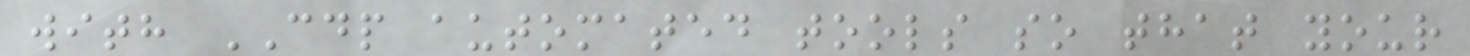with CDP automated tools so that your
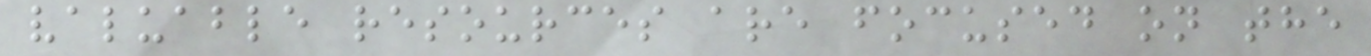valuable resources are focused on the
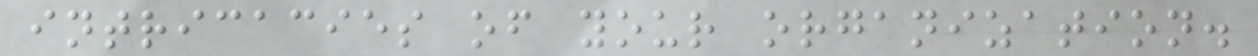intricacies of your organization.
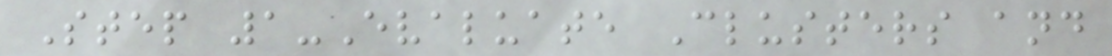Step 1-Evaluate Clusters and
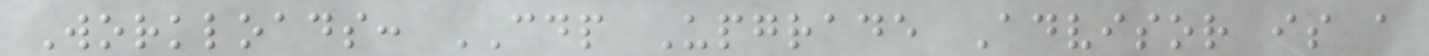Workloads: CDP Upgrade Advisor is a
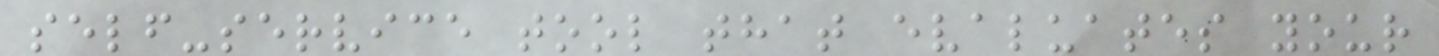self-service tool that evaluates your
